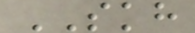SKH
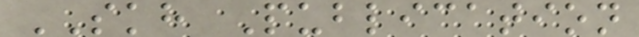SKH Publication
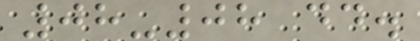08-08 dd.
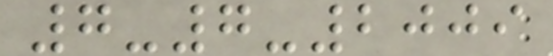7-7-2009
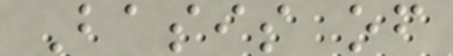Basis of
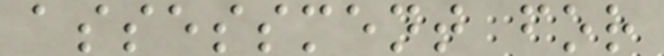assessment for
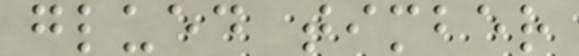glued timber
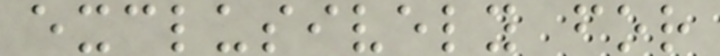exclusively for
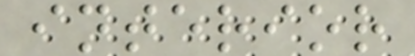interior
